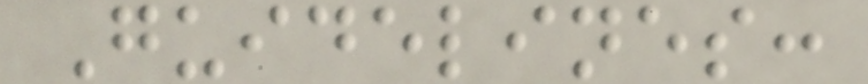Guidelines:
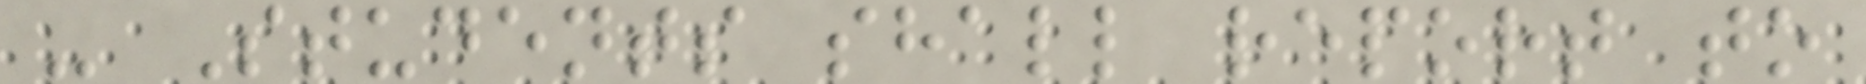- Students shall report to
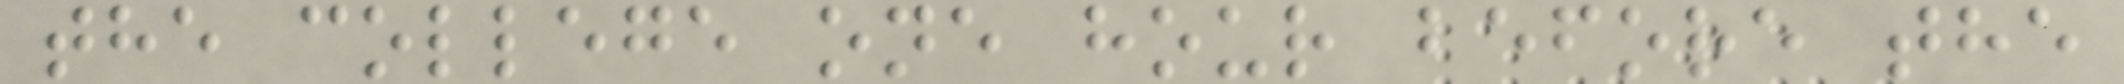the college one hour before the
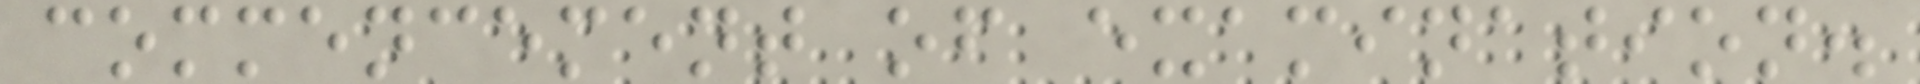commencement of examination.
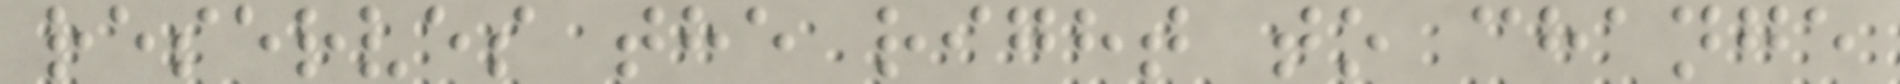reserves the right to change
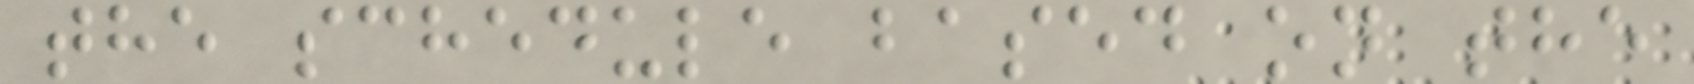the schedule based on the
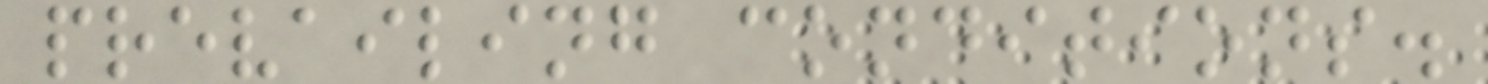prevailing conditions.
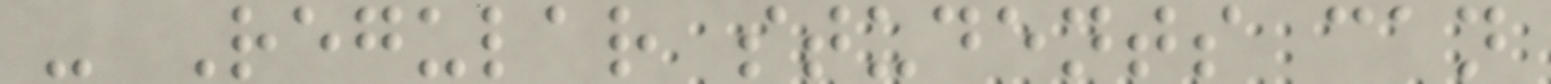- Regular students can
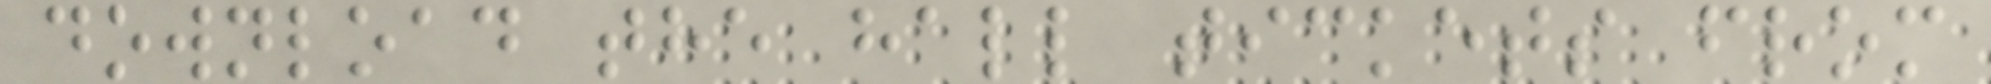download the hall tickets from
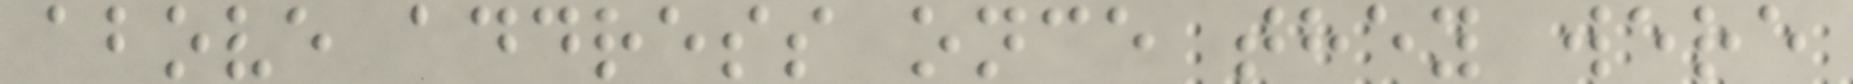above address once they were
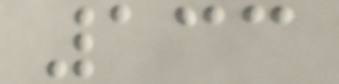133
